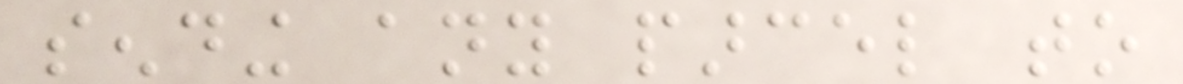sending any parcel to
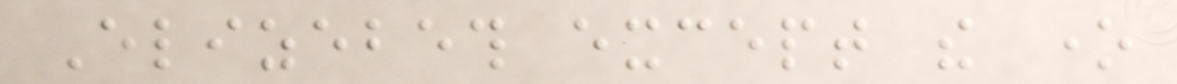Elizebeth except the one
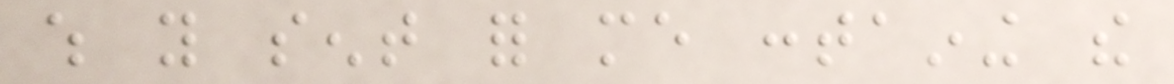which you sent for me containing the
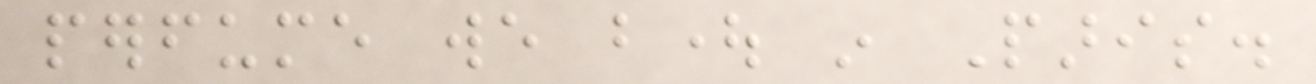perfume we bought in Paris.
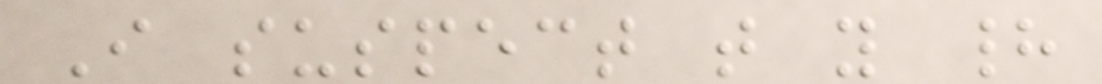I suspect that you had
